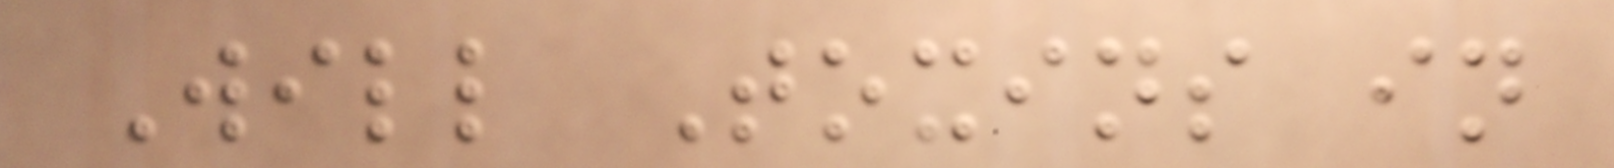Will Toxins in
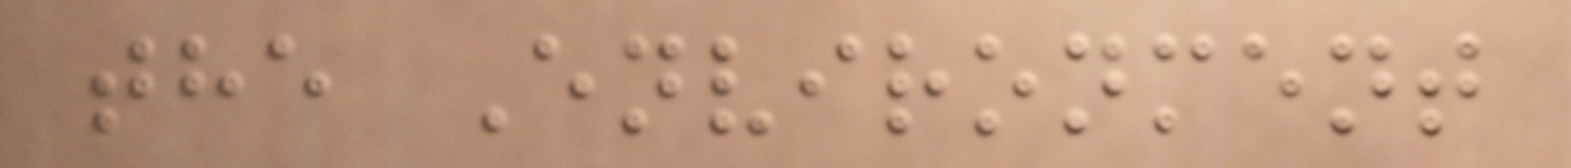the Environment
